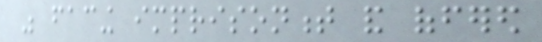was facing imprisonment and offered
